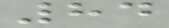84
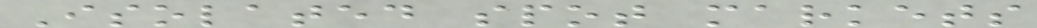Isolated spot markets
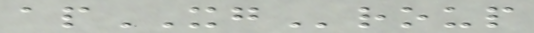apXGroup
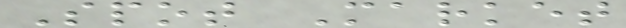Spot Market
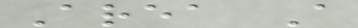Area A
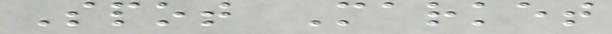Spot Market
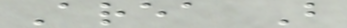Area B
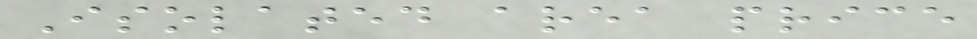Isolated area price
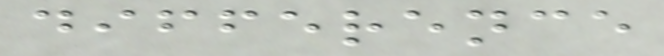difference
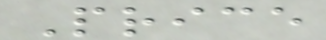Price
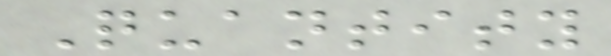Quantity
